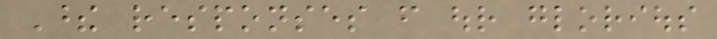These responses from our glorious
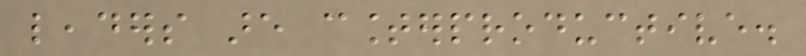leaders are counterproductive.
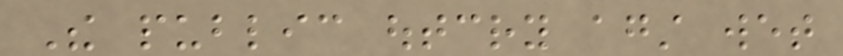The public outcry against wet
